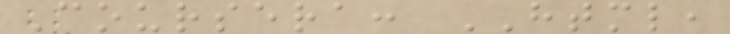Coursera: HTML,
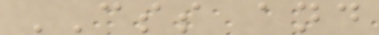CSS and
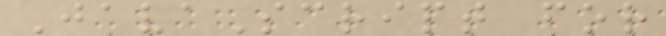JavaScript for
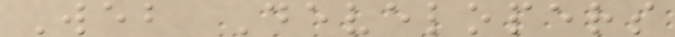Web Developers
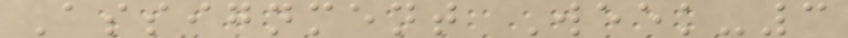Assignment Week-3
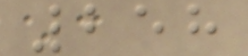258
